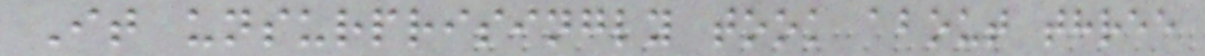It unsurprisingly took about three
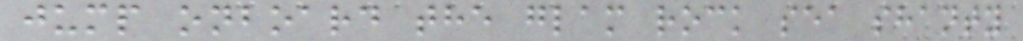jump onboard the glam rock sea shanty
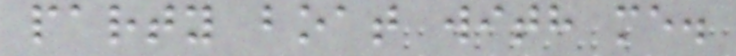party boat with me.
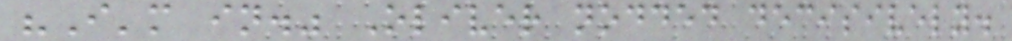"I'm in." Oliver nodded decisively.
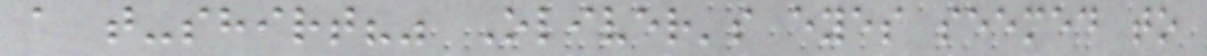a t-shirt?" Oliver's eyes seemed to
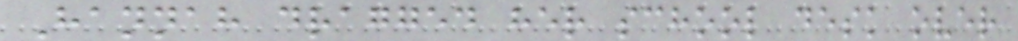Hannah dragged her school desk over
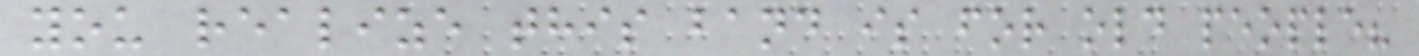you realize this band is for old people?
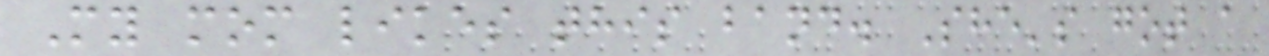My mom likes this band. She's got a
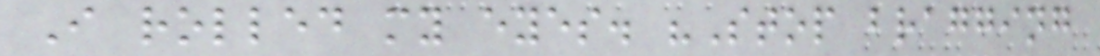I rolled my eyes. "Stop bragging
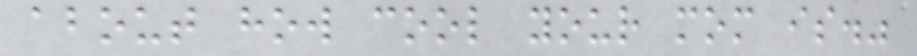about how cool your mom is."
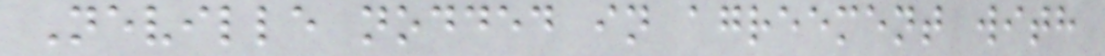Neville nodded in agreement with
